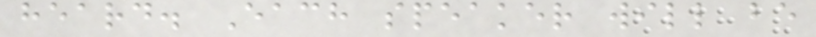heard. Each speaker will be
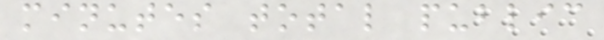minutes total public
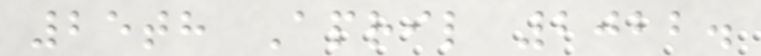25th April 2022.
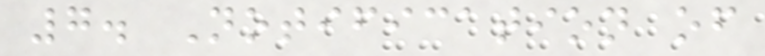7. Notification of
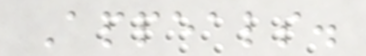Appeals.
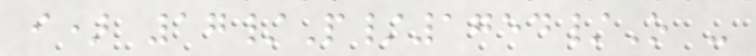i) 17/P/1754/O -
